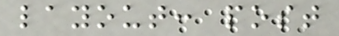layout: post
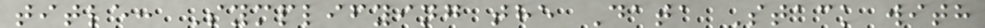title: Symplifying the Data Stack with
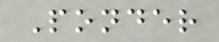Ponder
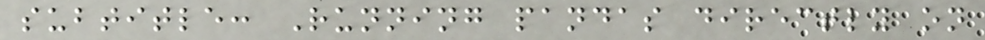subtitle: Running pandas directly on
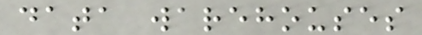data warehouses
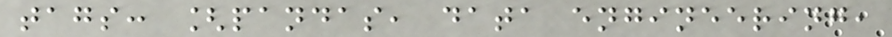tags: [pandas, data engineering,
